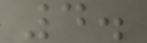4.
